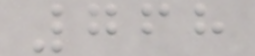768
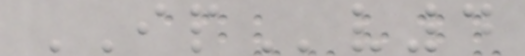IPv4
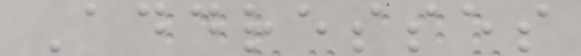Addresses
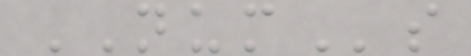NUMs
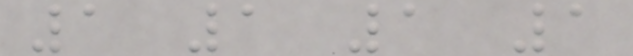1 1 1 1
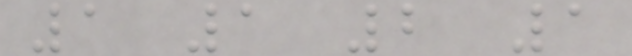1 1 2 1
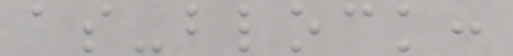as-block:
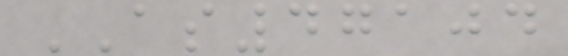AS47104
